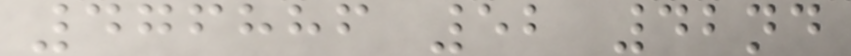476886 52 42nd
